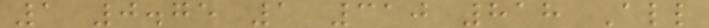1 0.75 1 310 818 All
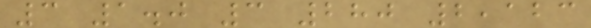3 1.0 3 280 2,123
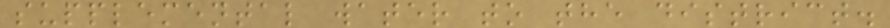supplemental water to the district.
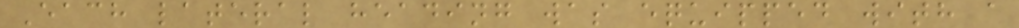Each lateral heading was equipped with a
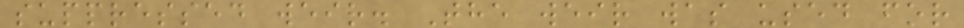suppressed weir. The weir was used for
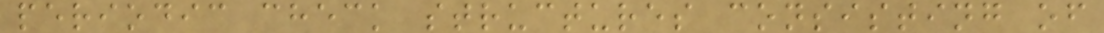periodic check structures consisting of
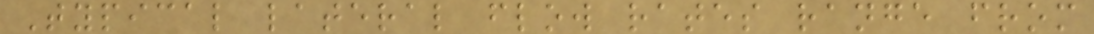Typical lateral flow rates range from
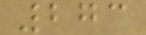273
